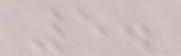5.
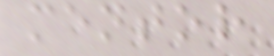mentor
